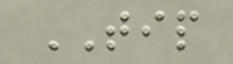TIP
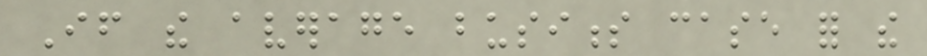If the average business case for the
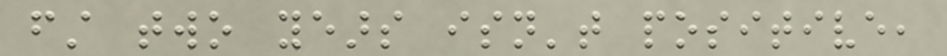first two years isn't positive,
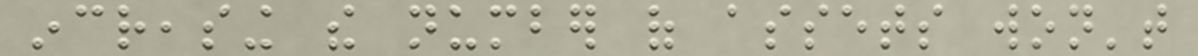increasing the number of assets won't
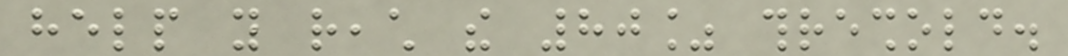help you reach the 80% threshold.
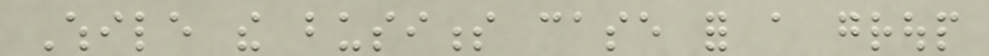While the business case for a group
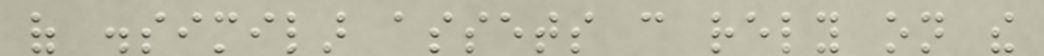of dissimilar assets can rely on the
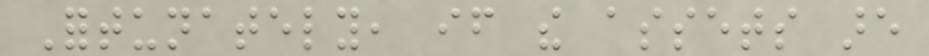Fortunately, if the assets are
